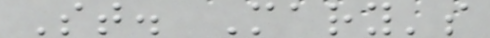St. Mary's
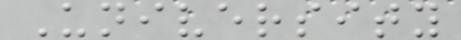University
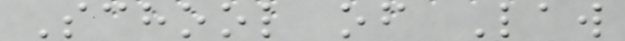School of Law
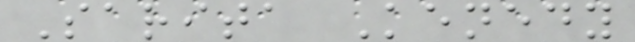Sarita Kenedy
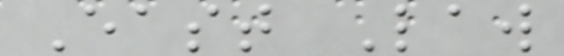East Law
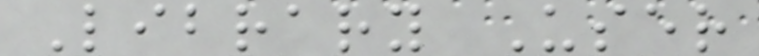Library User
